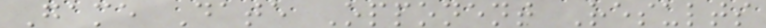Game Date Opponent Results
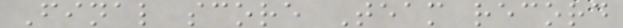Final score Team record
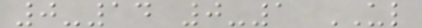0-14 0-1 UL
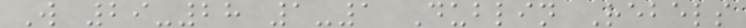W 29-28 1-1 Dublin Rebels
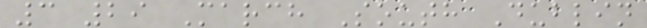3 29 March South Dublin
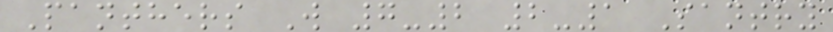Panthers W 7-2 2-1 Santry
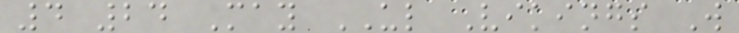4 24 May UL Vikings W
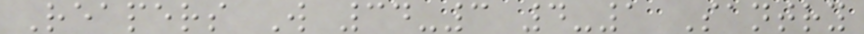Reapers W 34-3 4-1 Santry
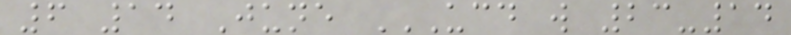6 14 June UCD W 23-14
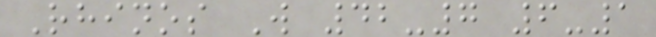Rhinos W 42-7 6-1
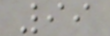99
